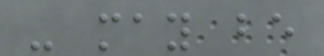- may be
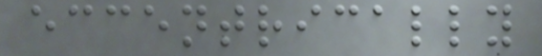eccentrically
